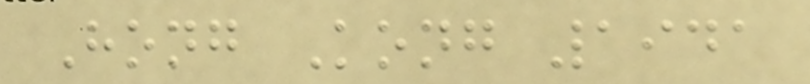Hong Kong 1941
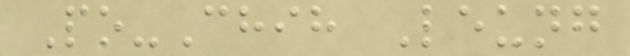Po-Chih Leung
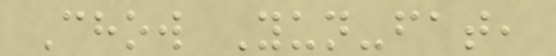Chow Yun-fat,
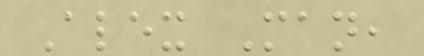Alex Man,
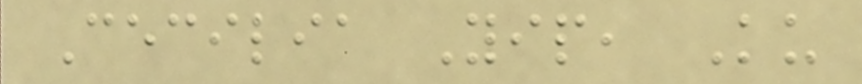Cecilia Yip, Ku
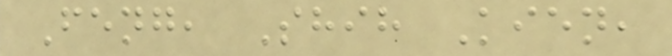Feng, Shih Kien,
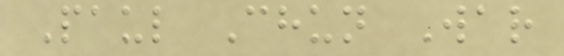Paul Chun War
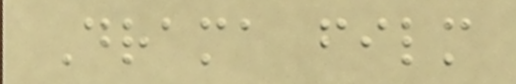Drama film
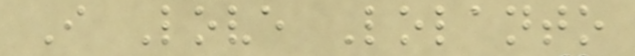I Love Lolanto
